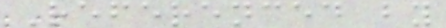Referenced by
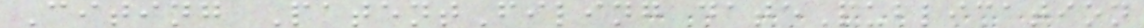Citing PatentFiling datePublication
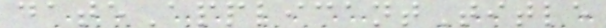dateApplicantTitle
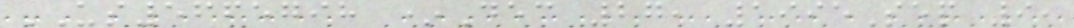US5665798 *Dec 27, 1995Sep 9,
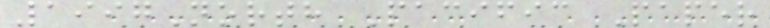1997North Pacific Paper
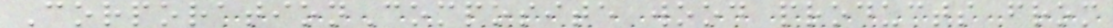CorporationComposite wood products from
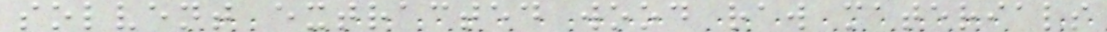solvent extracted wood raw materials
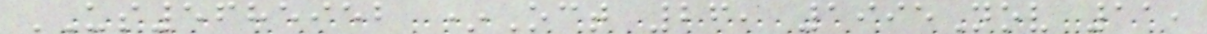US5685952 *Oct 26, 1995Nov 11,
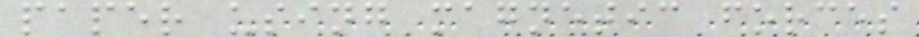paper using magnetic forces
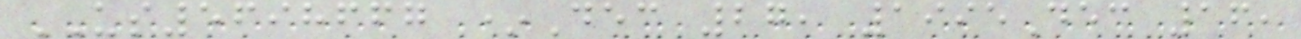US5698667 *Dec 27, 1995Dec 16,
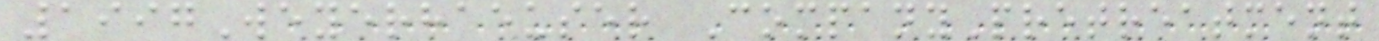1997Weyerhaeuser CompanyPretreatment
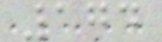174
